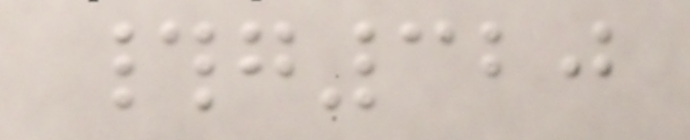#g320
